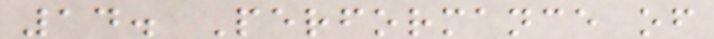14. Performance of
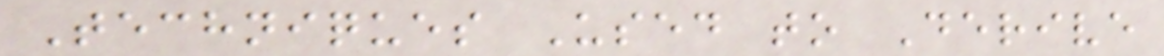Techniques Used to Derive
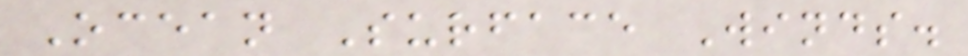Ocean Surface Winds.
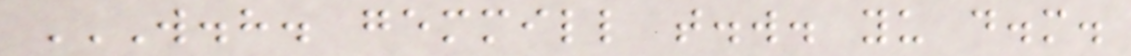W.H. GEMMILL T.W. YU D.M.
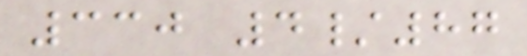330 4/87
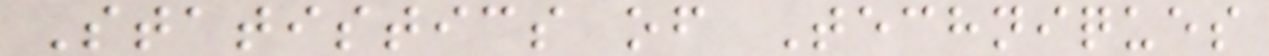Statistics of Techniques
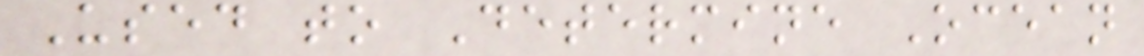Used to Determine Ocean
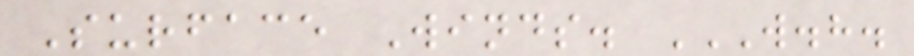Surface Winds. W.H.
